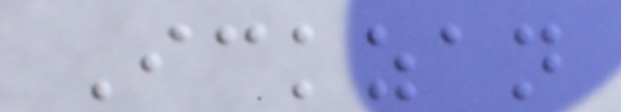Ickzan
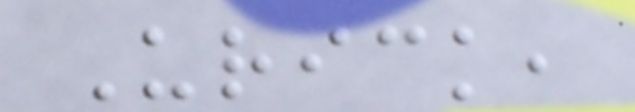Urick,
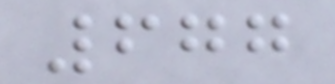677
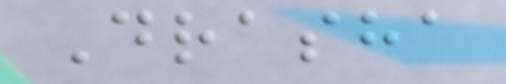Drasha
